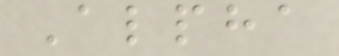Alpha
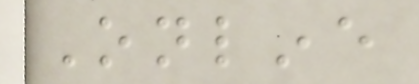Online
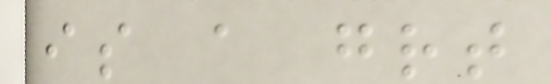is a great
